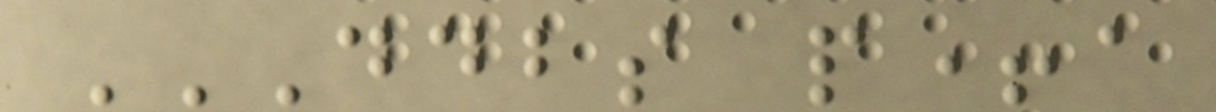DDBS P+A
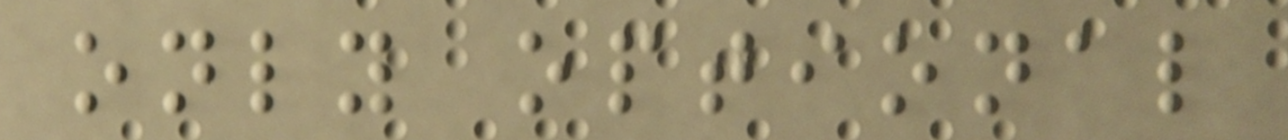only optional
